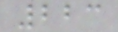223
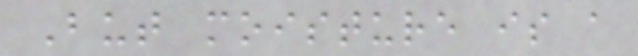But moisture is a
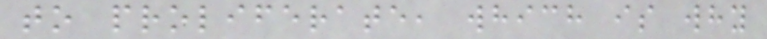to proliferate, which is why
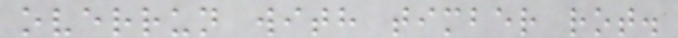overrun with timber rot.
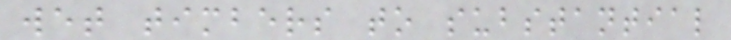wet timbers to substantial
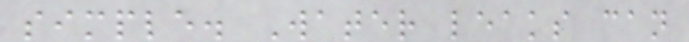simple. Water leaks can
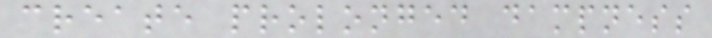create prolonged dampness
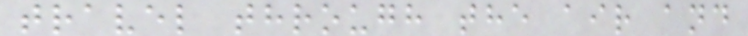travel through the air and
